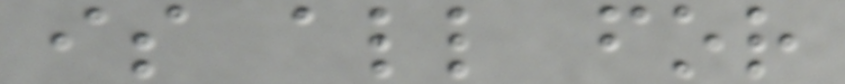is all for
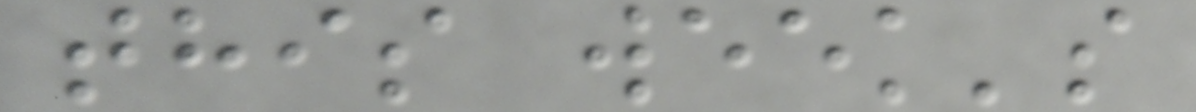this week's
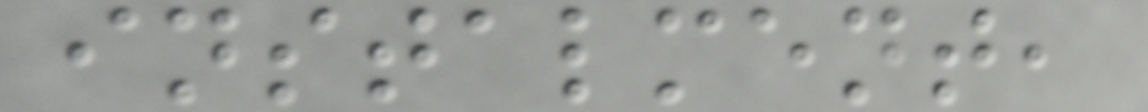instalment,
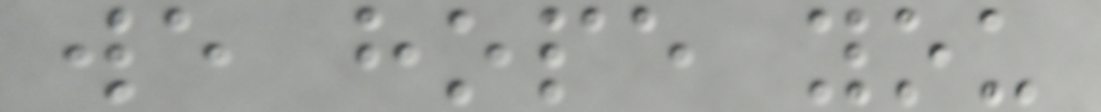we hope you
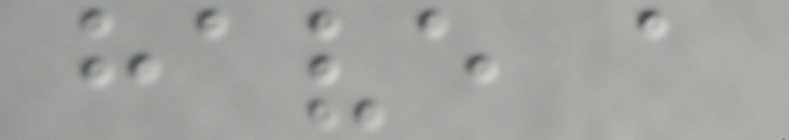have a
